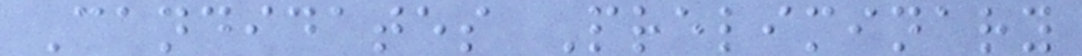Candidates Preliminary
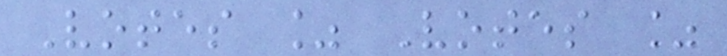Votes % Votes %
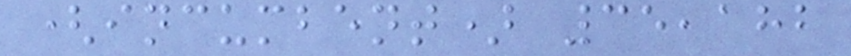(incumbent) 35,182
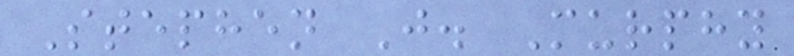Stephen J. Murphy
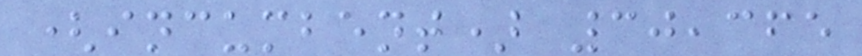(incumbent) 30,365
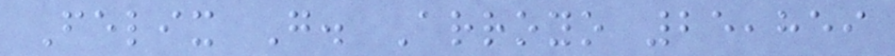Felix G. Arroyo 25,859
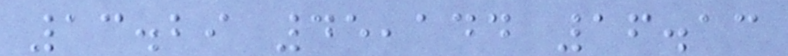13.29 45,144 16.13
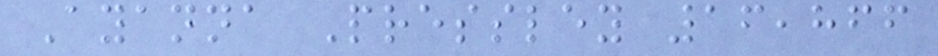Ayanna Pressley 16,866
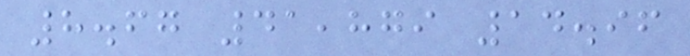8.67 41,879 14.96
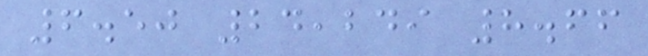6.50 24,249 8.66
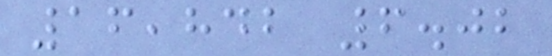16,842 6.02
